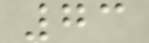73
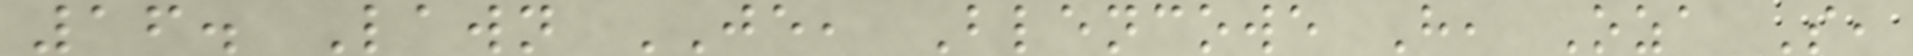16. Lawn JE, Blencowe H, Oza S,
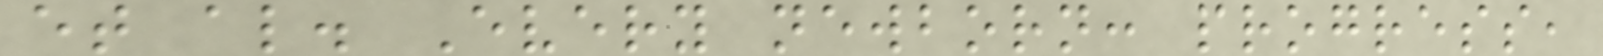et al. Every newborn: progress,
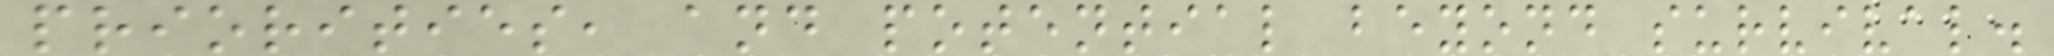priorities, and potential beyond survival.
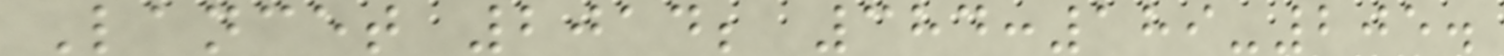Lancet 2014; 384:189-205.
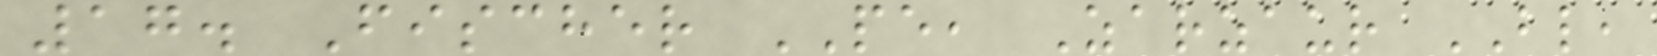17. Fischer PE, Zarzaur BL,
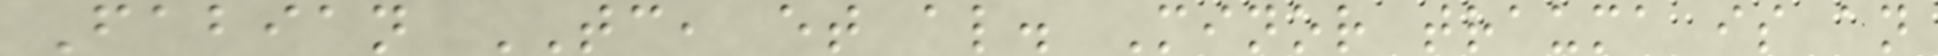Fabian TC, et al. Minor trauma is an
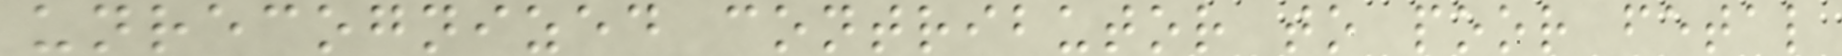unrecognized contributor to poor fetal
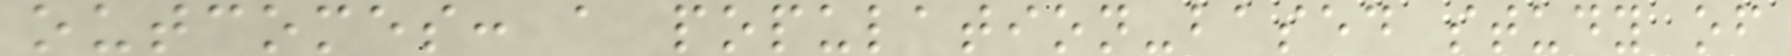outcomes: a population-based study of
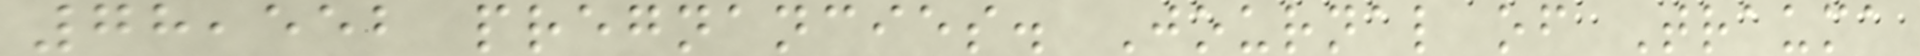78,552 pregnancies. Journal of Trauma
